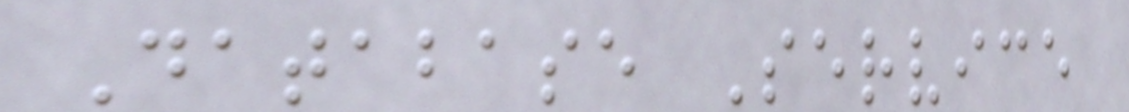Database Service
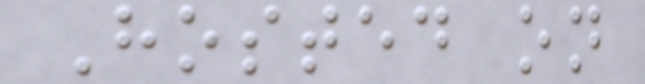Hosted on
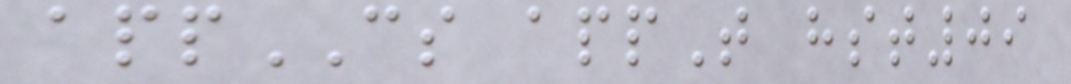appCS appT hst09
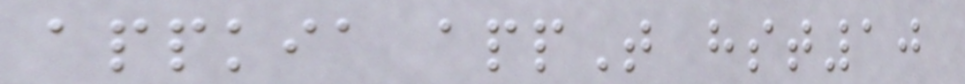appkia appT hst10
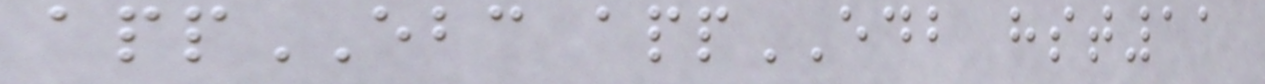appEBC appEDB hst11
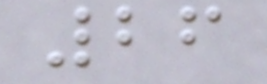26
